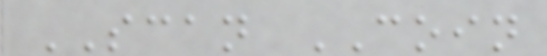SCAN COIN
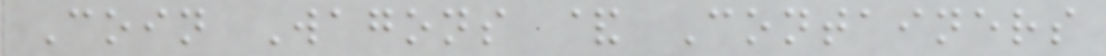Coin Wagons & Containers
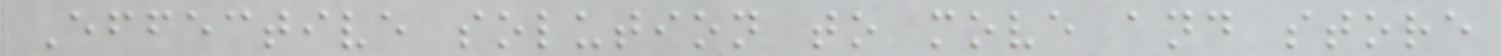Effective solution to move and store
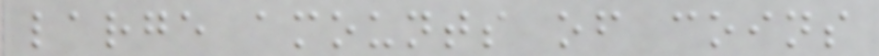large amounts of coins
